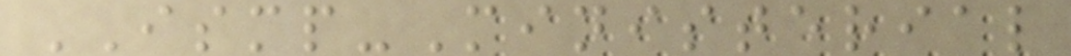ISMP-Ministerial
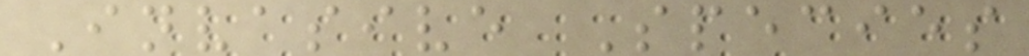Invasive Species
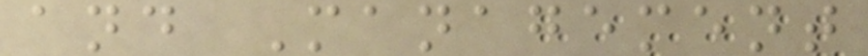and Management
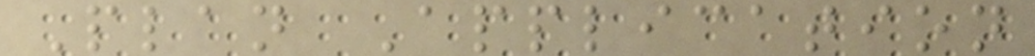Plan Application
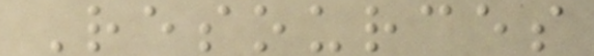Resources
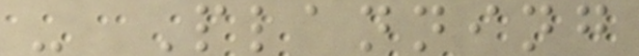- Planning
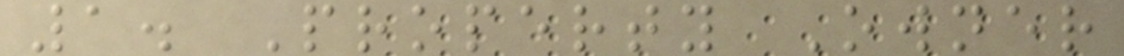1. Property Owner
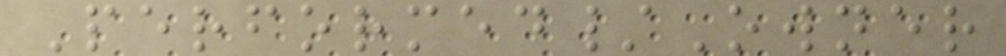Performed/Owner
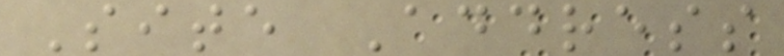Site Address
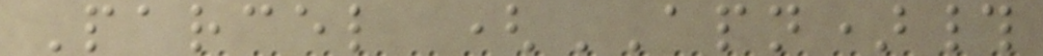Parcel (APN)#
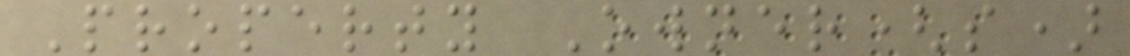Property Owner(s)
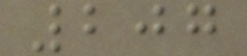207
